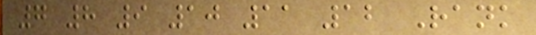7 8 9 10 11 12 Rank
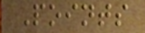Points
